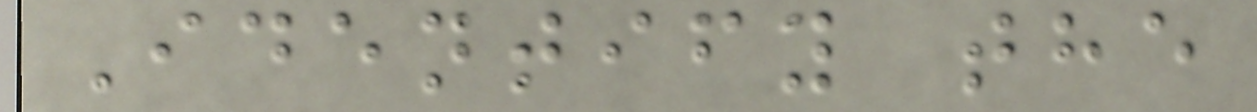Identify the
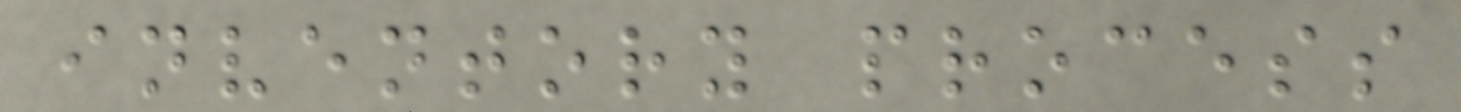inventory process
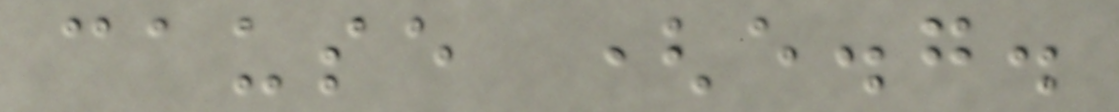cause (e.g.
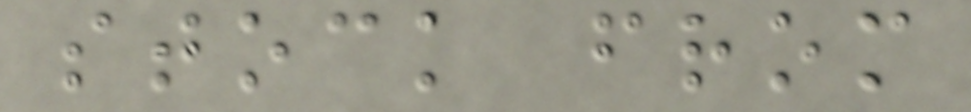stock from
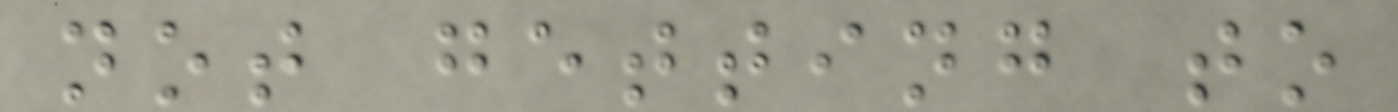not getting to
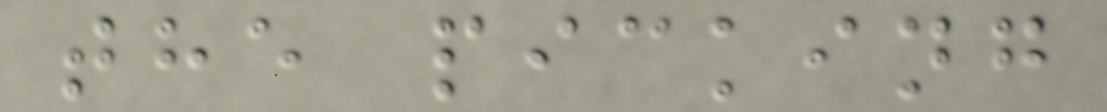the picking
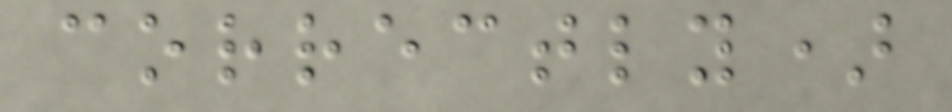correctly)
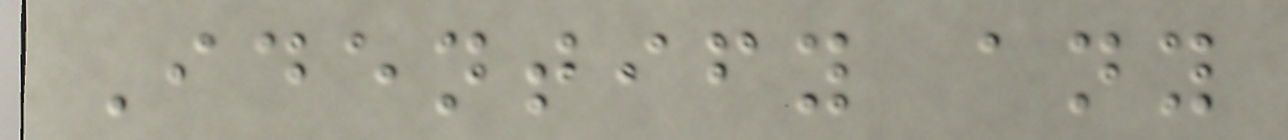Identify any
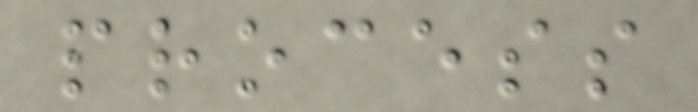process
